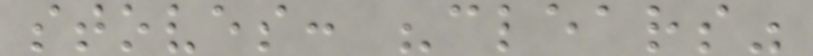stoves: "clears"
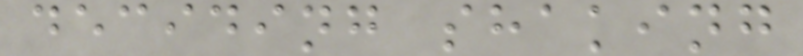deciding shaking
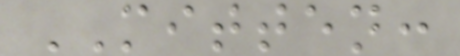MITTEN:
